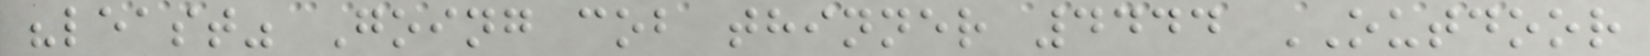"least" Going cob thinner 4444 OUTDOOR
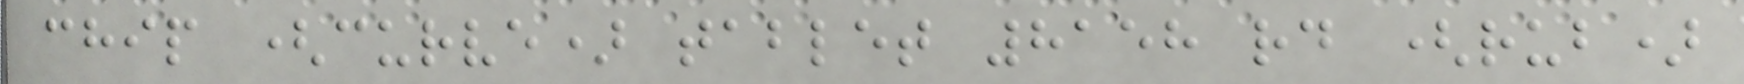chip (curve) tablet 8158 rd (rub)
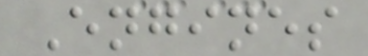Engines
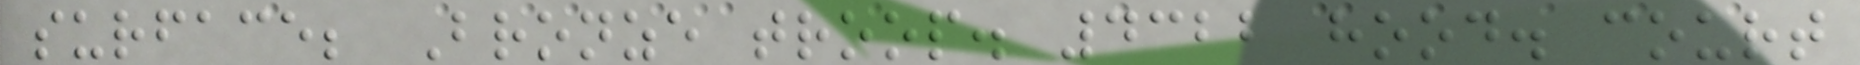surface; Bronze troop. 4322 hood. court
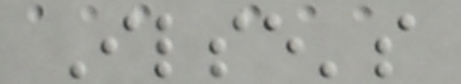Ilse's
